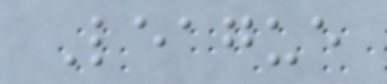League
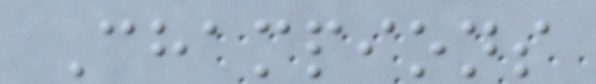Champions
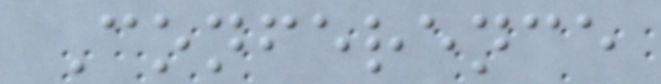Conference
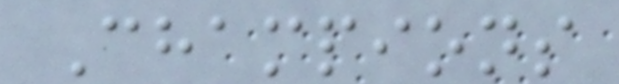Champions
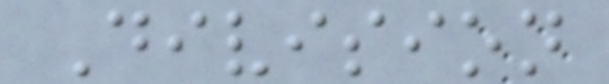Division
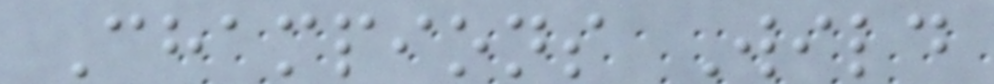Champions Wild
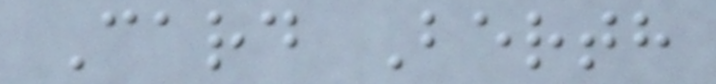Card Berth
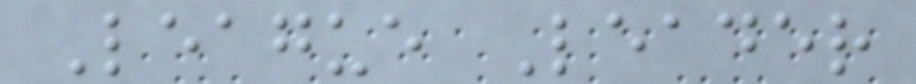League Leader
